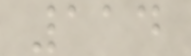114
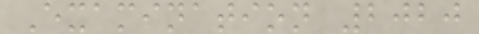Examination 2020
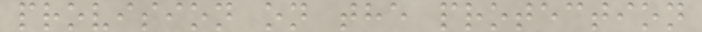provision on the protection
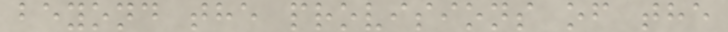beyond the provisions of the
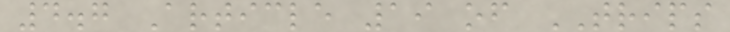4.7 Article 19 of TRIPS
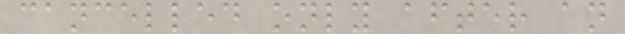cancelled only after an
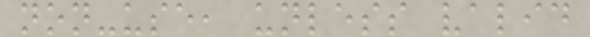non-use, unless valid
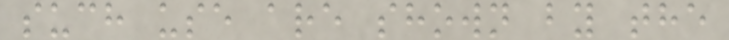such use are shown by the
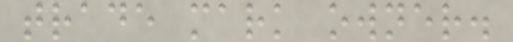trade mark owner.
